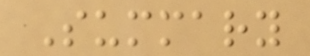Summary
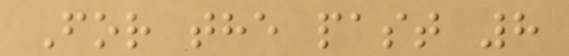For the past 8
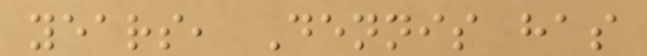years, Dennis has
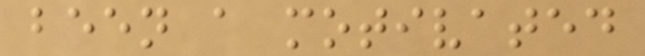been a motivated
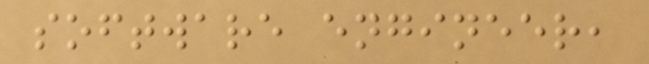software engineer,
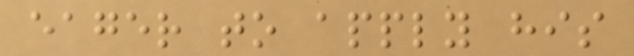eager to apply his
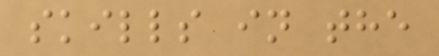skills in the
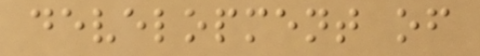development of
